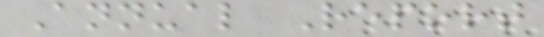Annual Report
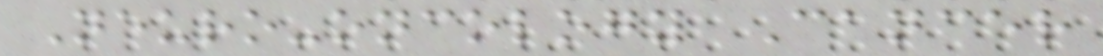Neuro-oncology Cancer
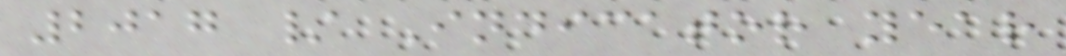2017 / Indicator year
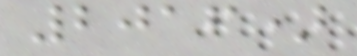2016)
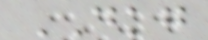DKG
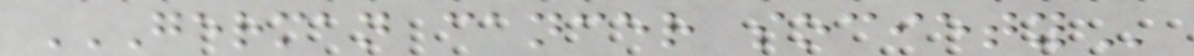GERMAN CANCER SOCIETY
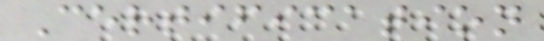Certification
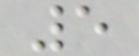5
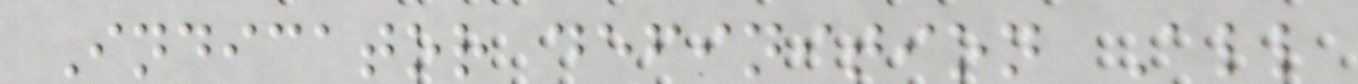Indicator definition All
